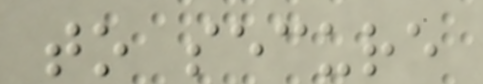to secure
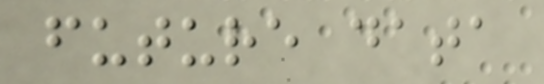future data
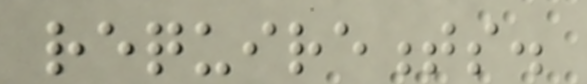requirements.
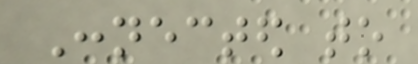Connected to
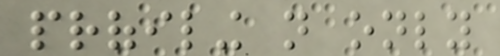profiling not only
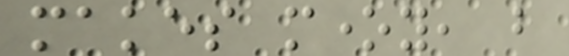makes money, but
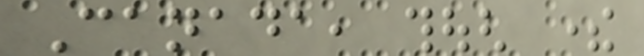Canada, though there
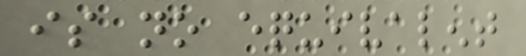is no equivalent
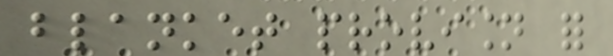blanket provision for
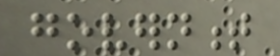government
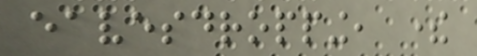eavesdropping, there
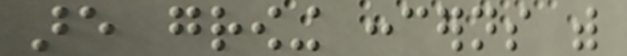are growing concerns with
